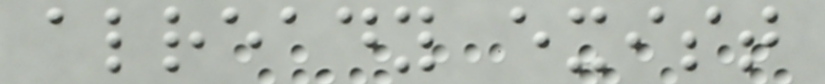already exist
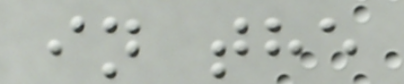in the
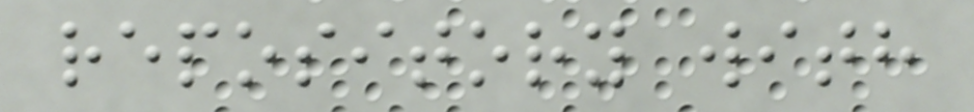repository with
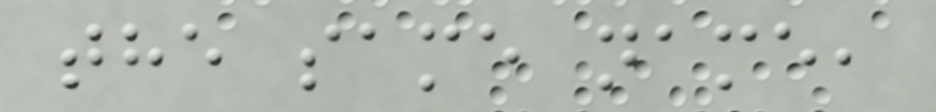the same name,
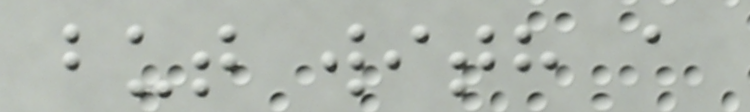but with a
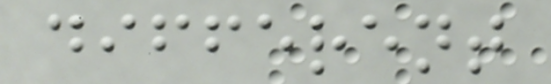different
